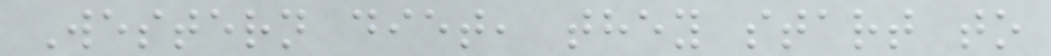Western diet, they start to
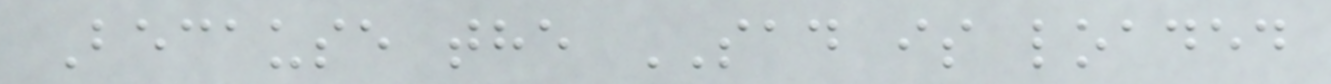Because the SAD is loaded
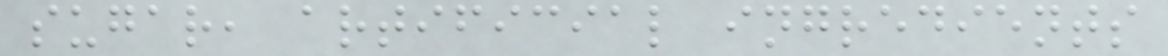sugar, artificial ingredients
